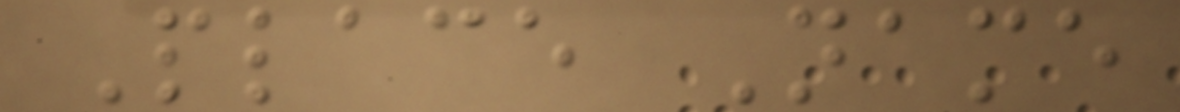Place Name
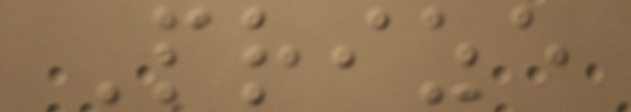Prize
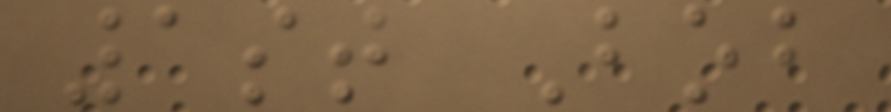1st Bob
